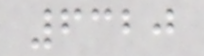6320
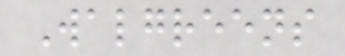Walgreens
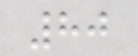80
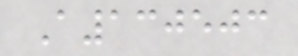A130503
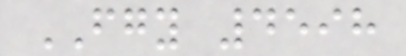FGY 4598
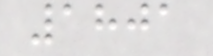1801
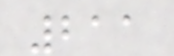211
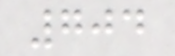704
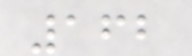162
